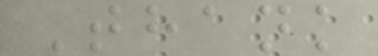Thank
